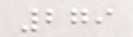279
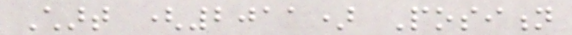Chart (2011) Position
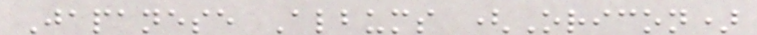Japanese Albums (Oricon)
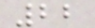22
